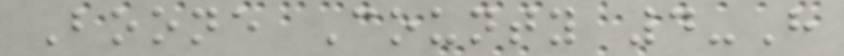Boone County 4-H
